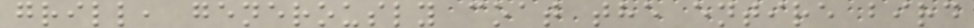grill, generously coat the entire bird
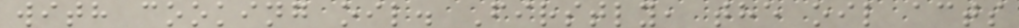with cooking oil. Firstly, the oil acts
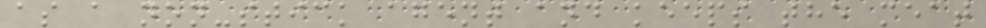as a non-stick agent and keeps the meat
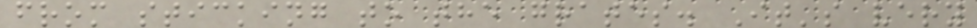from sticking to the grates. It's very
